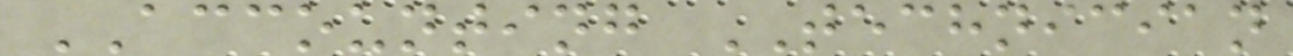ACCOUNTING TECHNICIAN
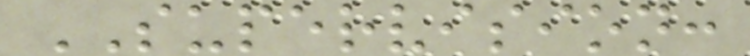SUPERVISION:
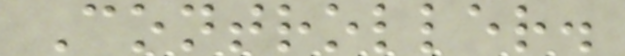Controller.
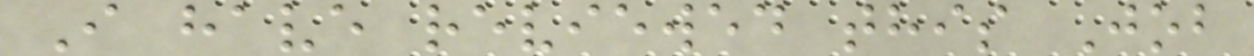I have reviewed this Job
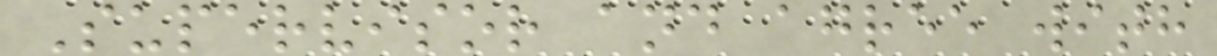Supervisor and agree with
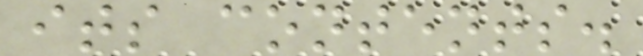its contents.
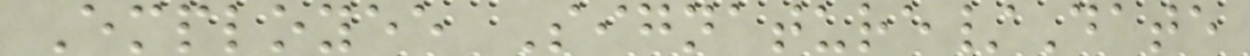Employee Signature/Date
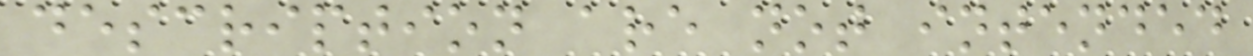description are not intended
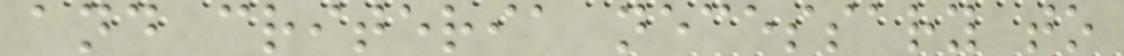and criteria necessary to
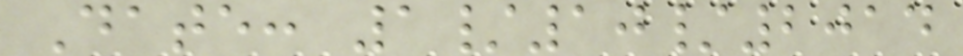Date: 1/10/2014
